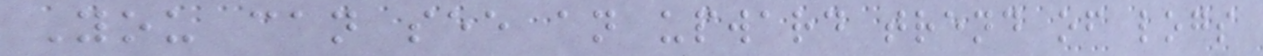You can see an upward trend of logs
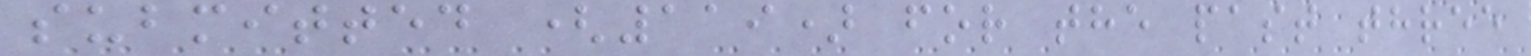submitted (119) for the past three
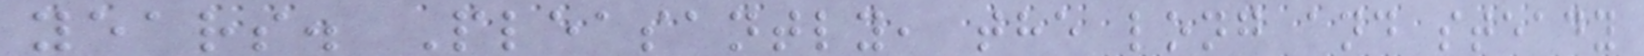years. Pleasantly, the long and steady
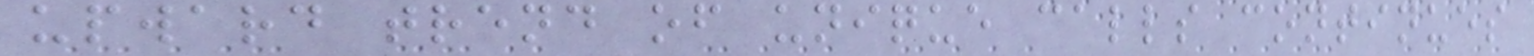upward trend of unique calls continues
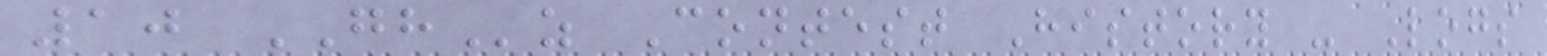10 GHz Contest History - Logs
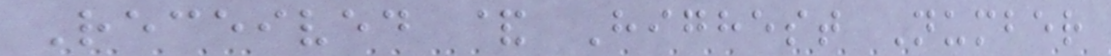Received & Highest Number
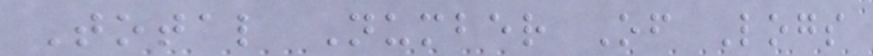Total Number Of Logs
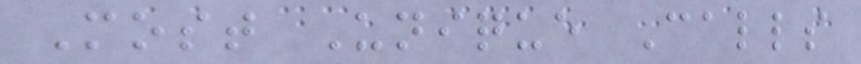Most Unique Calls
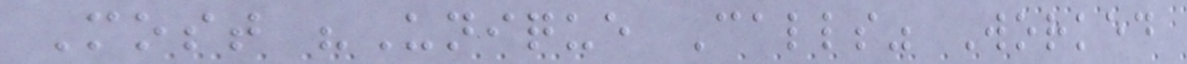Most "Unique Calls" Worked
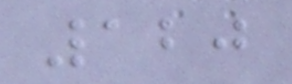120
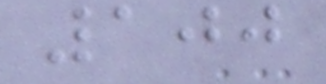100
